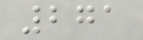271
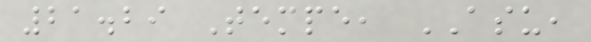21.29 Tempe, ASU,
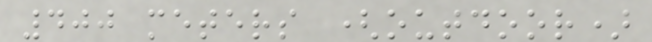400 meters (outdoor)
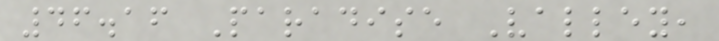46.16 Paradise Valley,
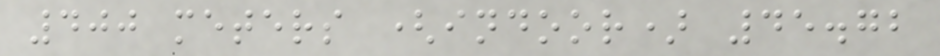400 meters (indoor) 45.72
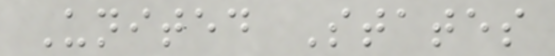United States
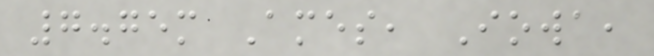7.75m Ames, Iowa,
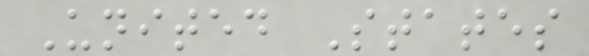United States
